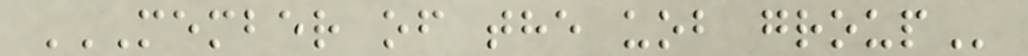MEMBER OF THE UOB GROUP
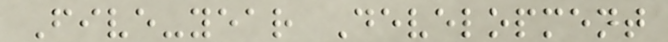Five-year Development
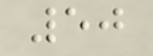50
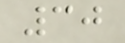30
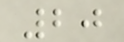20
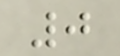0
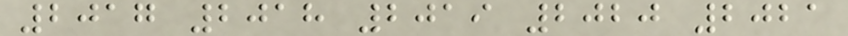2017 2018 2019 2020 2021
